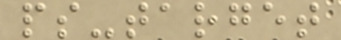ps-target
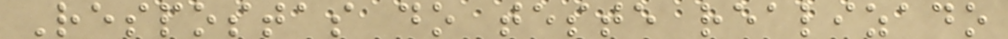Respostas do teste realizado
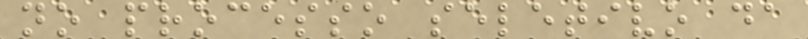no processo seletivo da
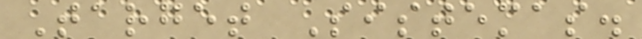Target Sistemas.
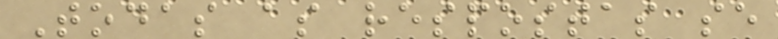Todas as respostas se
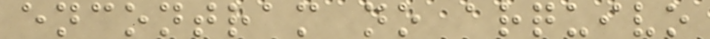encontram no arquivo
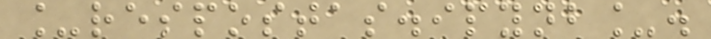_respostas.ipynb_.
